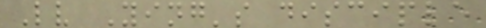Lv Ying's disciple
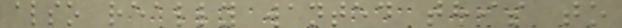also really wanted this to
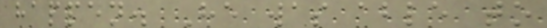happen. He was able to
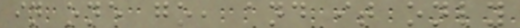in one go, and it only
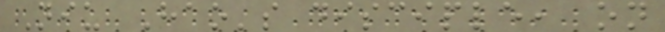Niu Hao's disciple, on
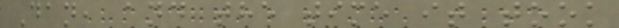Dan, and the time it took
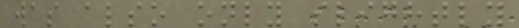was also only slightly
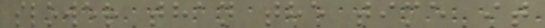slower than the time it
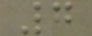7
